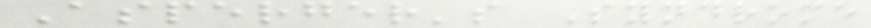Asperger's Syndrome
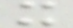x
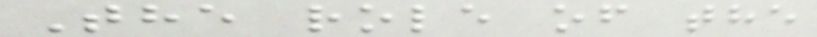The role of the
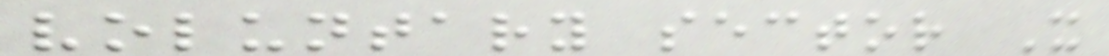voluntary sector X
